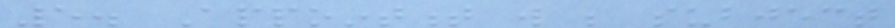5. Appointment will be subject
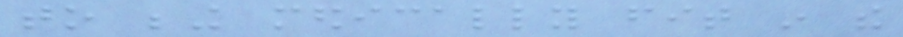to being medically fit in the
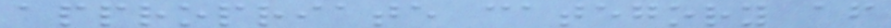appropriate category after
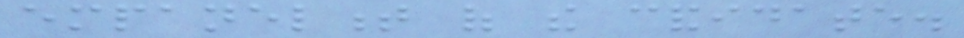empanelment of the candidate.
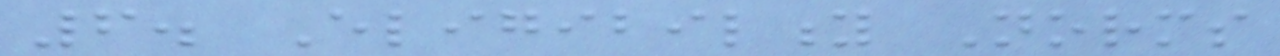6. Eligibility Norms
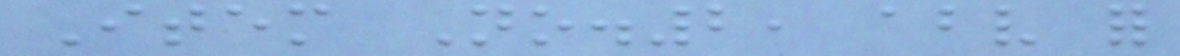Item No.2, above for
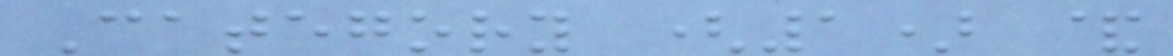Category (1) &
